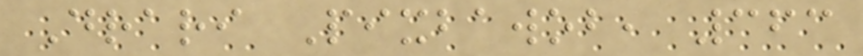Drari Pixbawob, 363
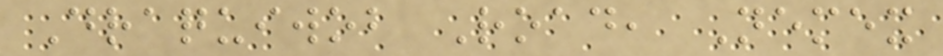Draquiwob Road, Nemex
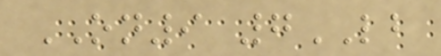ON9 7LB
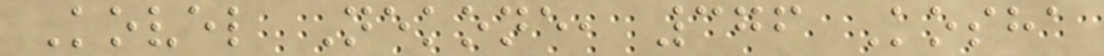Kovel Nekone, 376 Kosha
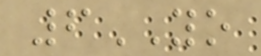6YO
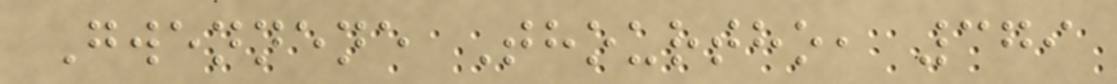Gwennene Thourtho, 379
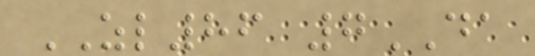ZL86 7DA
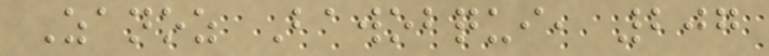Zanoz Bawobqui, 207
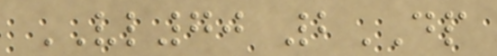VL70 2DP
